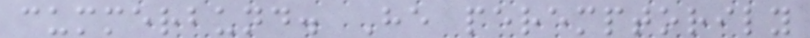cummerbund. He peremptorily
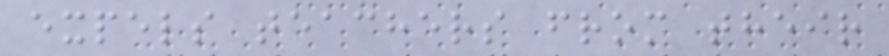expels teachers from their
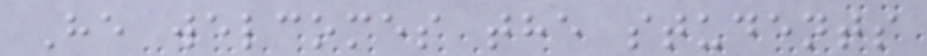He welcomes the students
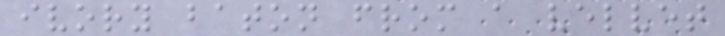ivory baton from a velvet
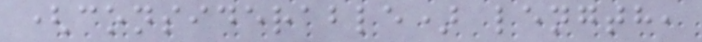(considerable) length,
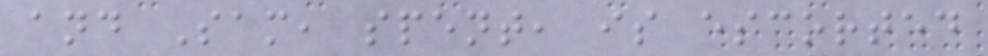and Sam, spent, is escorted
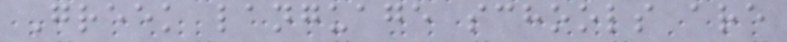Greek language schools are
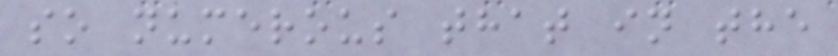so numerous that in the
